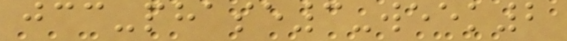jcc-phase3-week2
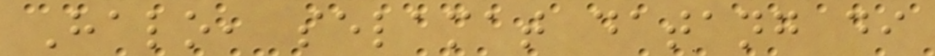Halo, selamat datang di
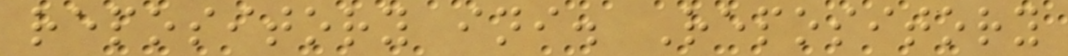repository ini. Repository
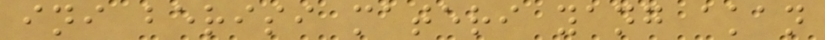ini berisi materi yang akan
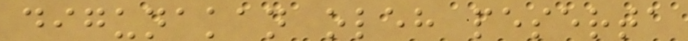digunakan oleh peserta
